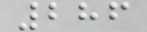286
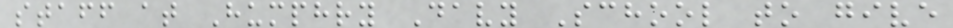staff at Humphry Davy School to give
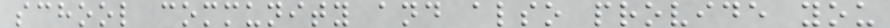school community and also provide you
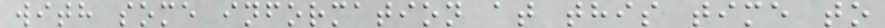with some information at this time to
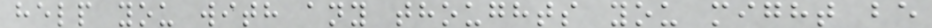help you with any thoughts you might be
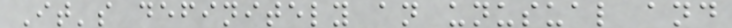It's definitely an unusual and
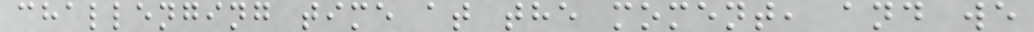challenging time at the moment, and we
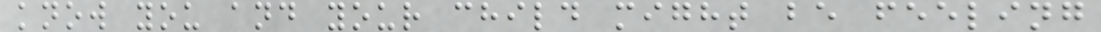know you and your child might be feeling
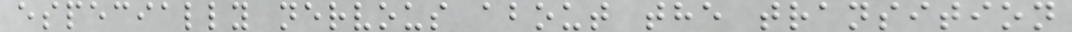especially nervous about the transition
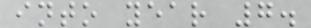into year 7.
